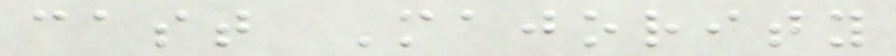cast Majority
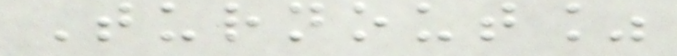Turnout%
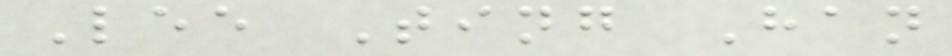Lee Ting Han
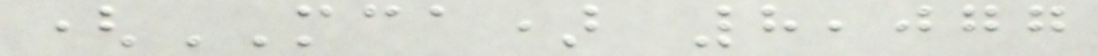(MCA) 8,077
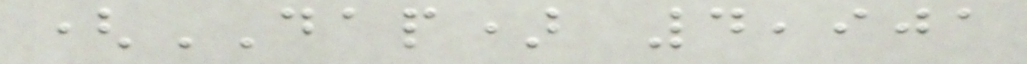(DAP) 4,901
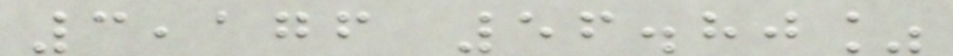3,176 56.80%
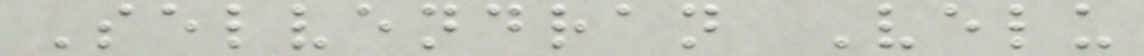Selvendran Velu
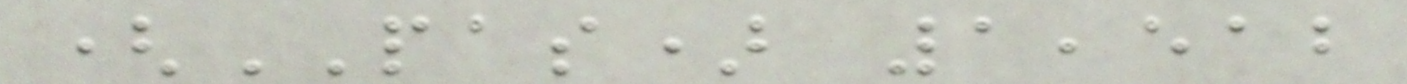(PAS) 1,512
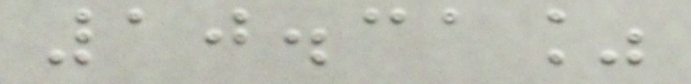10.31%
